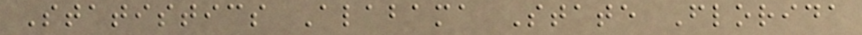Statistics Alabama State Florida
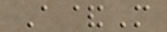A&M
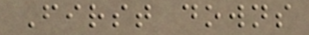First downs
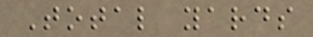Total yards
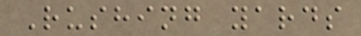Rushing yards
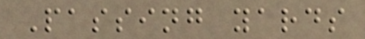Passing yards
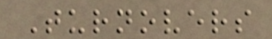Turnovers
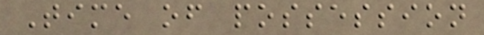Time of possession
